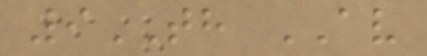9TH AV
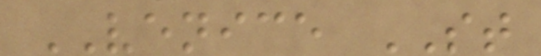VENICE ST
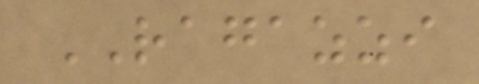RAGAZZI
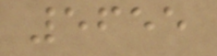5655
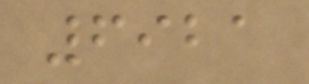6921
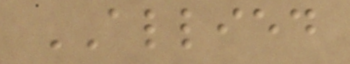ALLIED
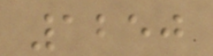1250
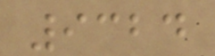9324
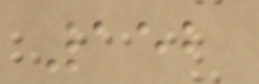152
